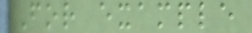For example
